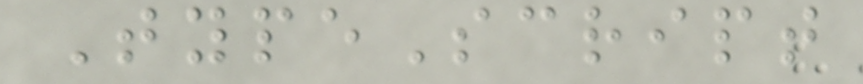TypeScript
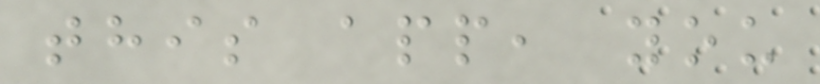this app, you
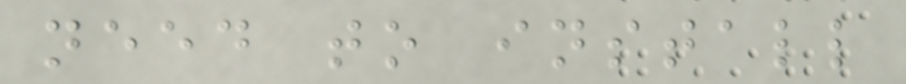need to install
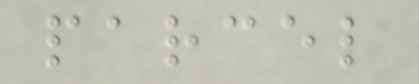parcel
